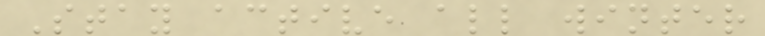Stay active all winter
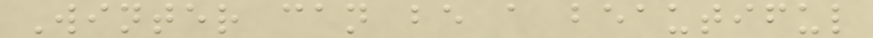Winter can be a beautiful
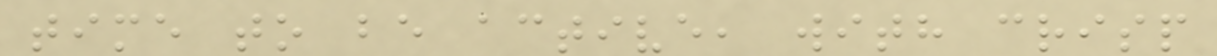time to be active, with crisp
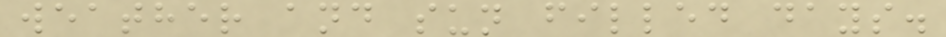weather and sun filled days.
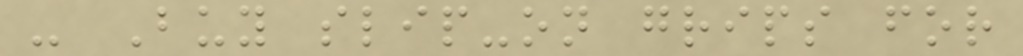- Buy slip-on grips for
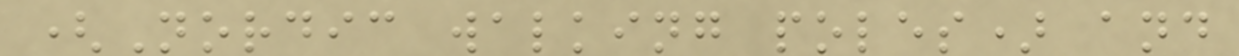(Nordic walking poles) and
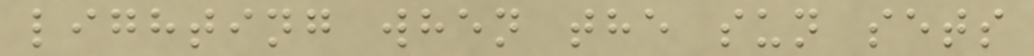lighting when the sun sets
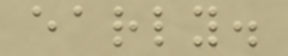early.
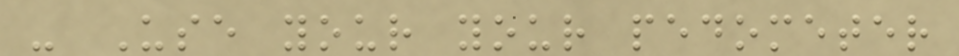- Use your your pedometer
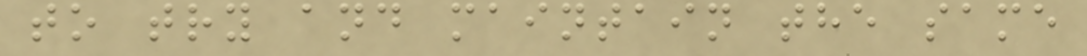to try and maintain the same
